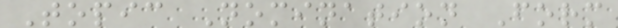Topic Nomination Form
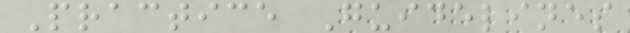Practice Guidelines
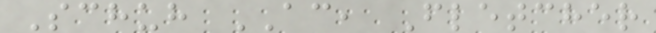Schuh AC, Fletcher
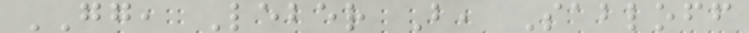GG, Leber B, Sabloff
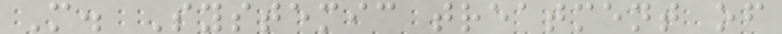M. Systemic treatment of
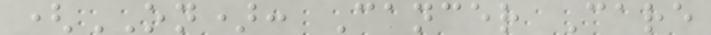(ON): Cancer Care
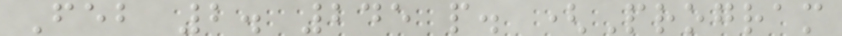Feb 2. 245 p. (Program
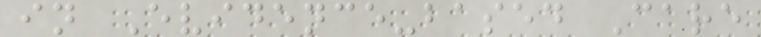in Evidence-based Care
